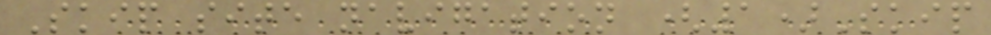Skip site navigation (1)Skip
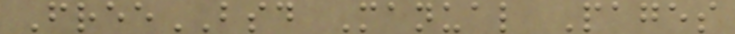FreeBSD Manual Pages
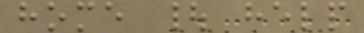home | help
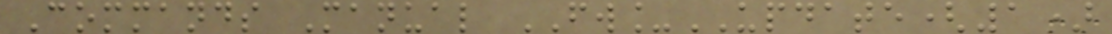Commands Manual FW_UPDATE(1)
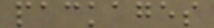packages
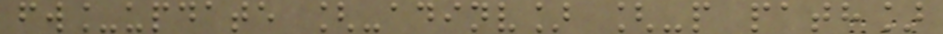fw_update [-adinv] [-p path]
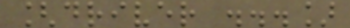[driver ...]
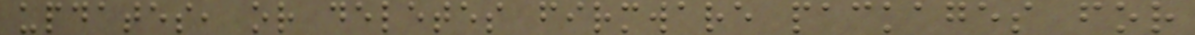updates, or deletes firmware packages for
